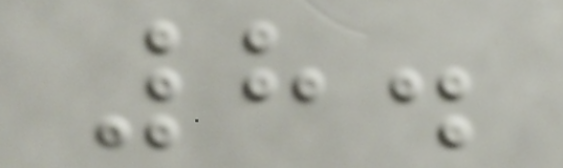8.
